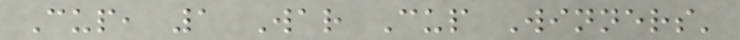Cup, 1 War Cup Winners'
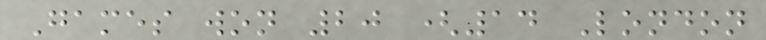Games won 20 (14 London
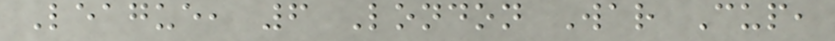League, 6 London War Cup,
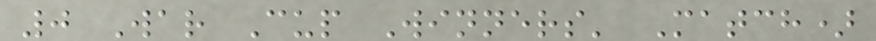0 War Cup Winners' Match)
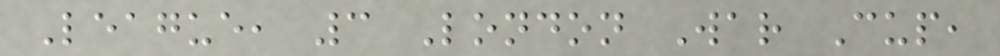League, 3 London War Cup,
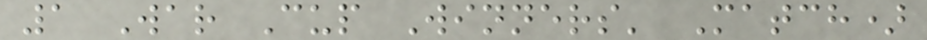1 War Cup Winners' Match)
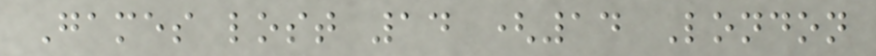Games lost 14 (14 London
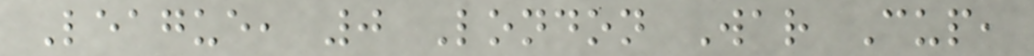League, 0 London War Cup,
